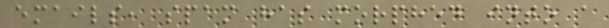emails, spam has morphed into a
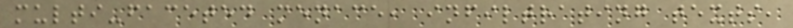multi-faceted menace, infiltrating texts,
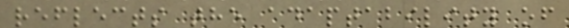reflects the adaptability of
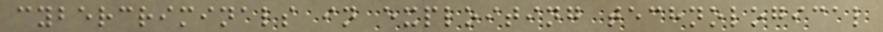cybercriminals in exploiting technological
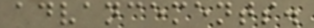advancements.
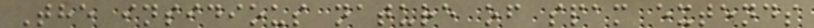The insidious nature of spam extends
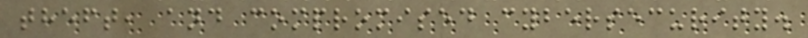theft, and compromised cybersecurity.
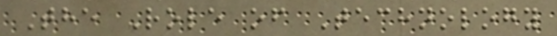The Role of Technology
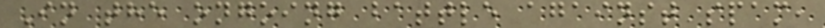In the ongoing battle against spam,
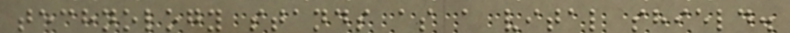technology stands as a vital shield.
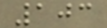103
